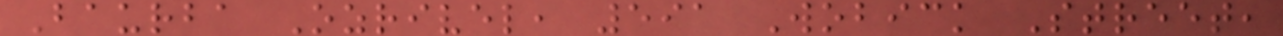Baurba Ozrivel, 591 Wobick Street,
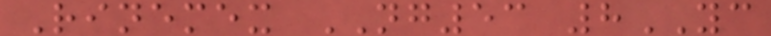Rinemex NG53 8YC
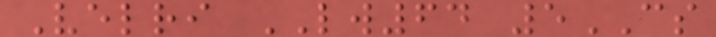Velri LW64 5CS
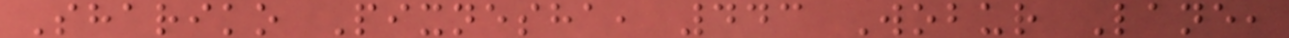Shariko Pixnesha, 443 Wobur Lane,
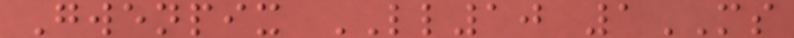Gwenpix LL10 1MS
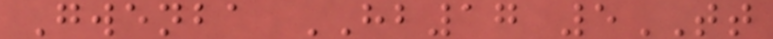Gwenba HB17 5TT
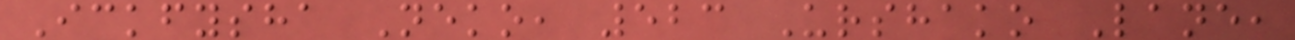Ickfysha Neko, 523 Urshako Lane,
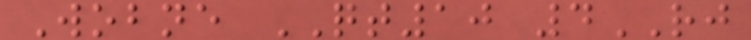Wobne QT10 4RJ
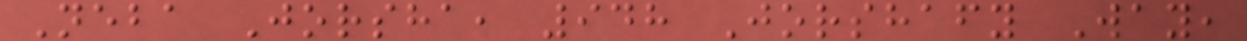Neba Jorsha, 948 Jorshafy Way,
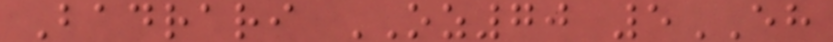Badrari OZ70 5EH
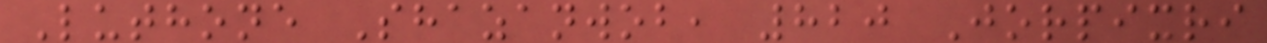Luthone Shazanwob, 820 Jorpixri
